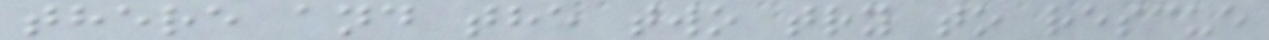there and the two try to rescue
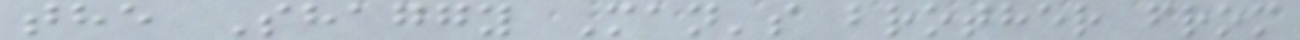the Shaggy Man's brother from
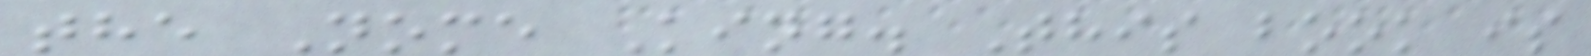the Nome King. This book is
